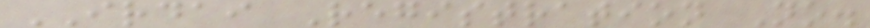IRDAI Registration No.
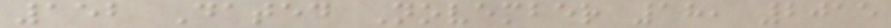152 Dated November 18, 2015
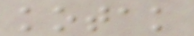kotak
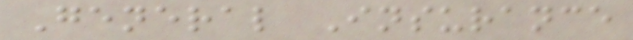General Insurance
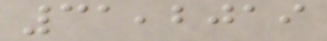31,2019
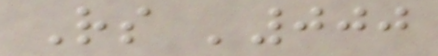Rs '000
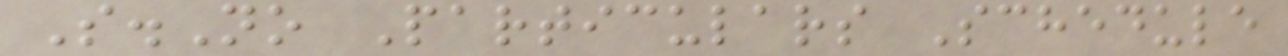S.No Particulars Schedule
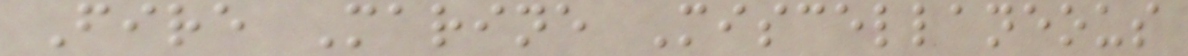Fire Marine Miscellaneous
